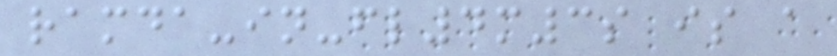ramda-in-fl4m3s is a
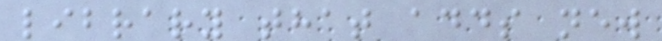library that adds new
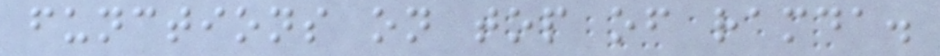functions on top of ramda.
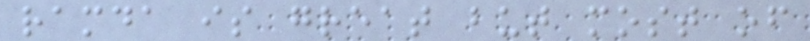ramda is great but most of
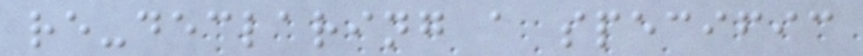re-declaring a specific
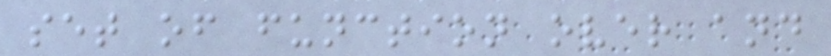set of function over and
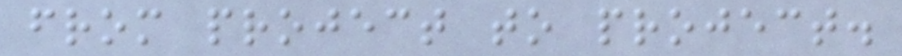from project to project.
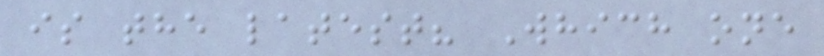is the latest? Which one
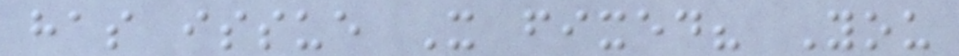has issue X fixed? You
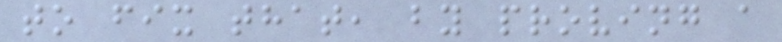to fix that, by proving a
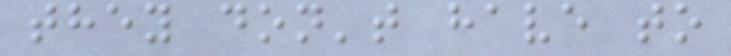they don't have to
